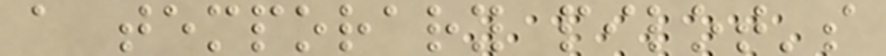a temporary pilot's
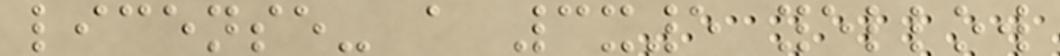license- a 3x5 yellow
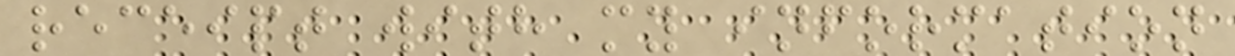receipt with my information
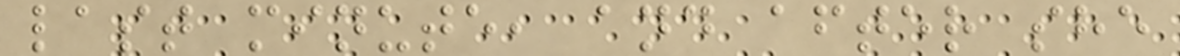last minute, and after she
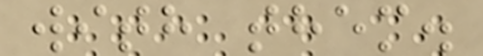with them.
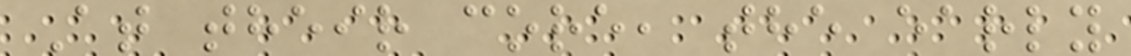At their core, the early
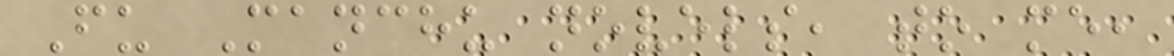Fu Manchu novels, to me,
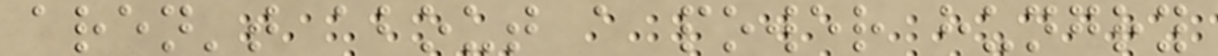aren't about a power hungry
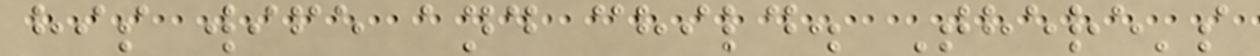his wife and child. There's
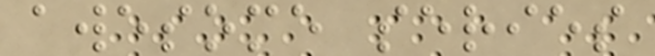awesome series
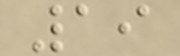19
